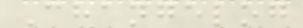Changelog
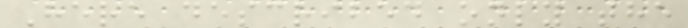Here described only the
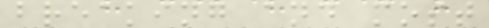breaking and most
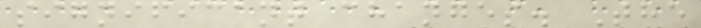significant changes. The
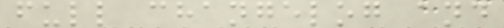full changelog and
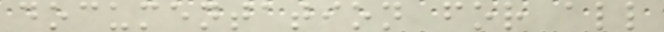documentation for all
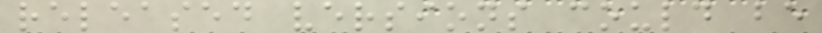released versions could be
